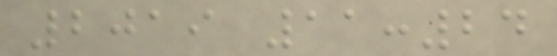2019 11:24
